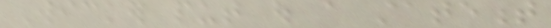Wicker put out a statement
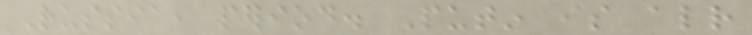Russia, period. Putin is already
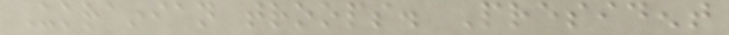Ukrainian troops. President
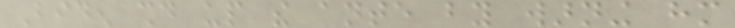Biden should up the ante by warning him
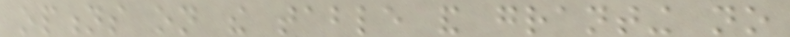options on the table and granting no
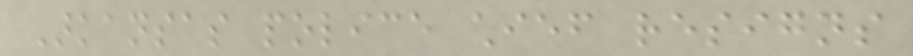Arkansas police chief resigns
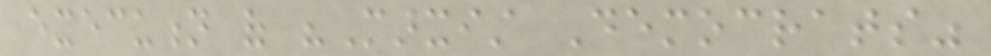execution of "Marxist Democrats"
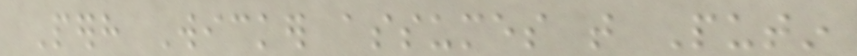Perhaps Wicker assumes that Putin
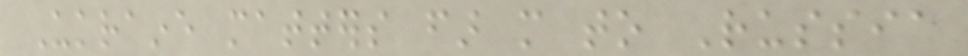Ukraine matters far more to Russia
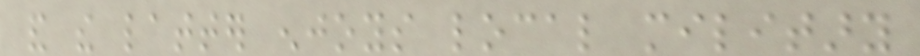and the latter enjoys local military
